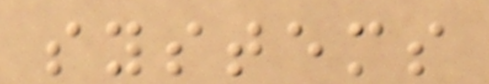systems
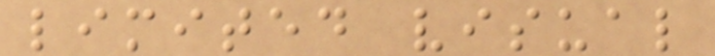limited visual
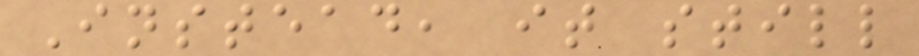Instead, it still
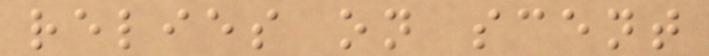relies on scent
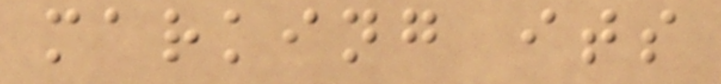marking its
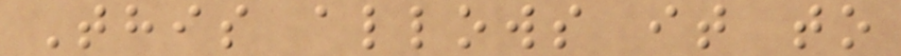This allows it to
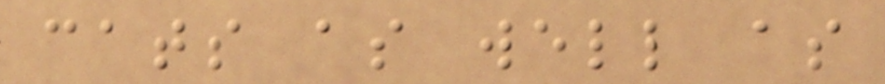cats as well as
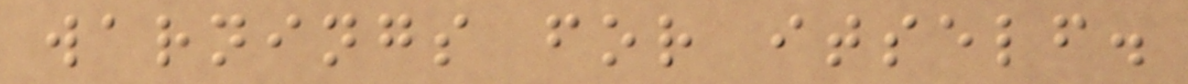warnings for itself.
